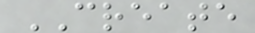CREATE
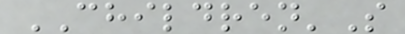CHILDREN'S
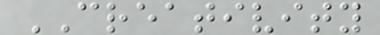CREATIVITY
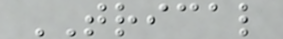TRICAL
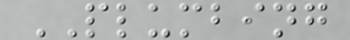PLUMBING
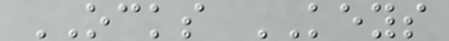OCKS KEYS
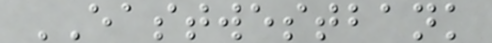EASTWESTBANK
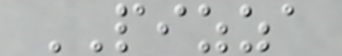PIZZA
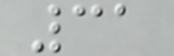31
